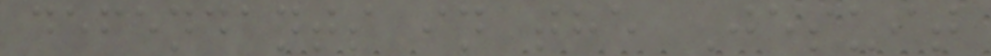defendants in the Jesuit
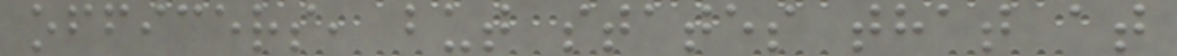officers, but states that at
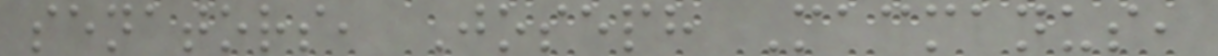senators, Joseph Macmanus,
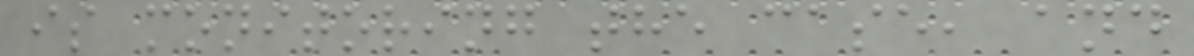is monitoring the case, and
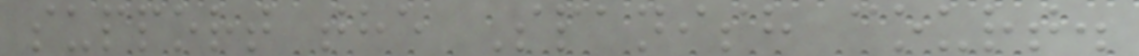support the Spanish court.
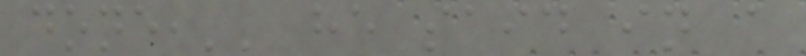done,'' he said in a
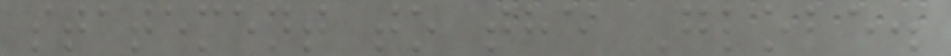statement to the Globe.
